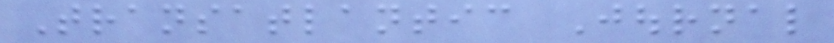Transatlantic Journal
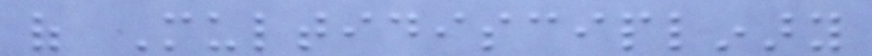of Multidisciplinary
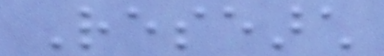Research
